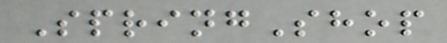SpringShop
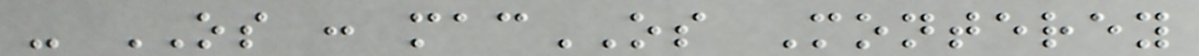- OS : macOS Monterey
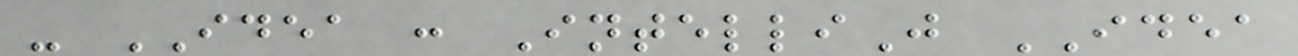- IDEA : IntelliJ IDEA
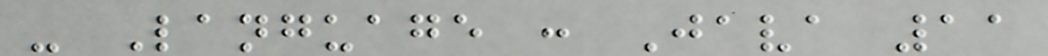- Language : Java 11
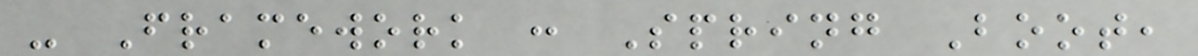- Framework : Spring Boot,
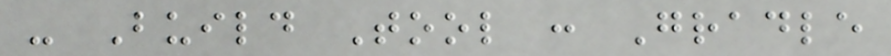- Build Tool : Gradle
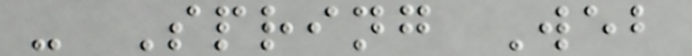- Spring Web
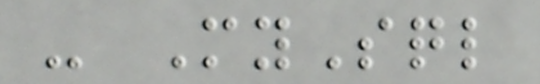- MySql
